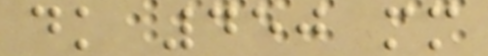dk 450 mm
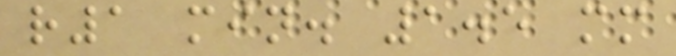r1 min. 1.5 mm
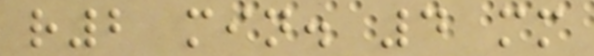r2 min. 4 mm
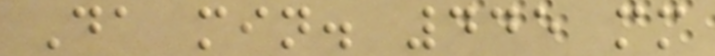Da min. 445 mm
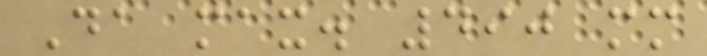Da max. 490 mm
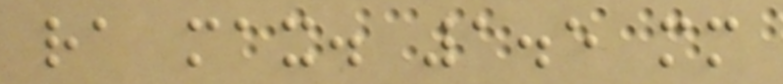ra max. 1.5 mm
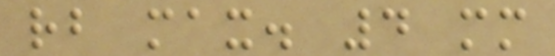rb max. 4 mm
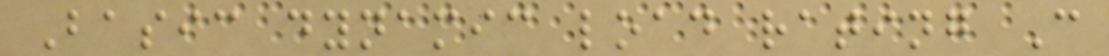Basic dynamic load rating C
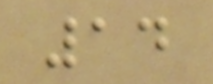14
